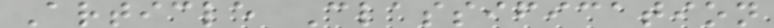Article Classification
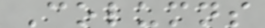Columns
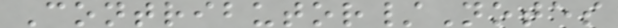Contributor/Notes
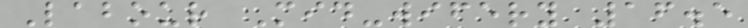Labour Mid-wifery 16.5
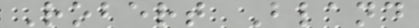Robert Bland
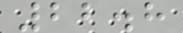22.8
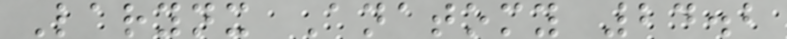Larynx Anatomy 24.2
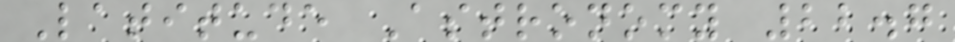Latitude Astronomy 22.7
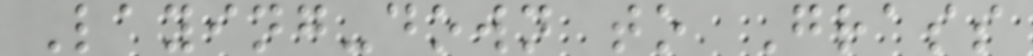Laying-down to Grass
